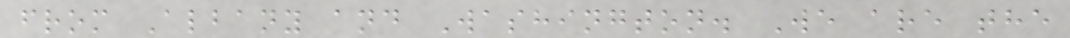from Albany and Washington. We are the
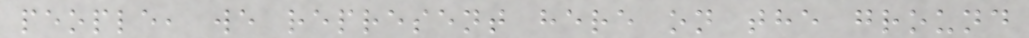people, we represent here on the ground
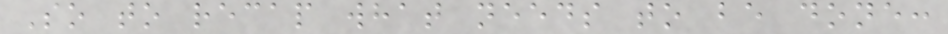So to recap what needs to be done:
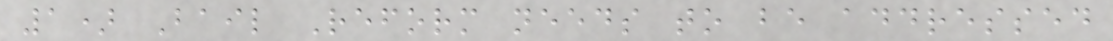1) Bail Reform needs to be addressed
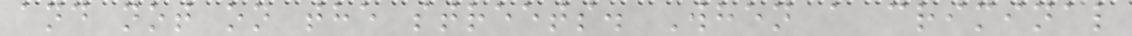and not on the streets. When a criminal
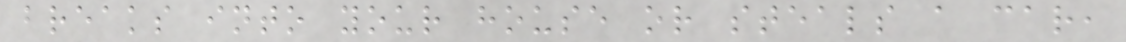breaks into your house or steals a car,
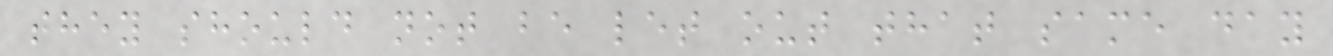they should not be let out that same day
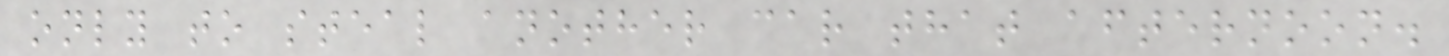only to steal another car that afternoon.
